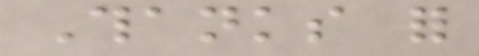Thanks for
